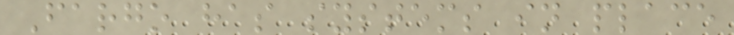Fargo has systems in place
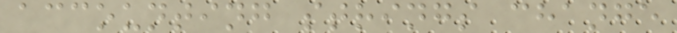accounting strings change
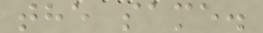the same.
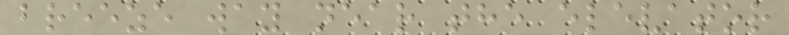breeze way near the elevator
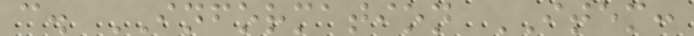c. INFORMATION ITEM:
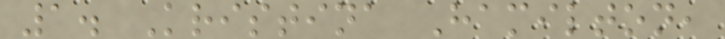1. Kristina Hamilton,
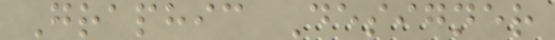Graphic Designer
